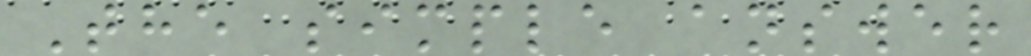The simple answer
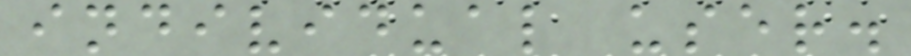individual user.
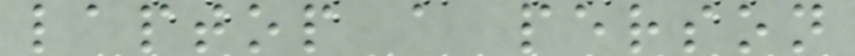laptop a person
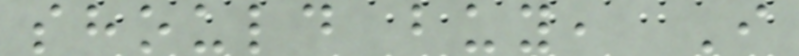should buy, I
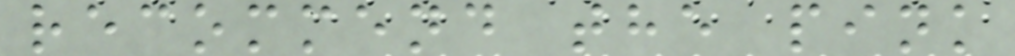recommend the pink
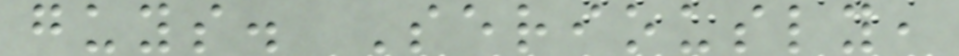guys. Seriously,
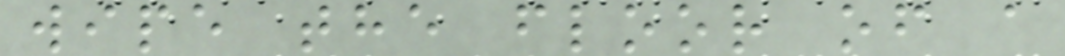wipe the floor of a
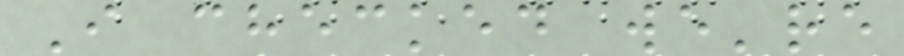I checked we're
